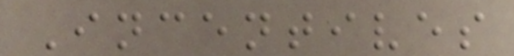Incentives
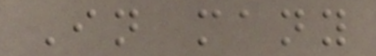In many
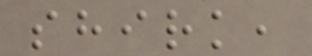shirk,
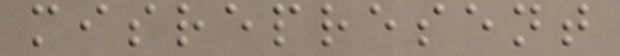misrepresent
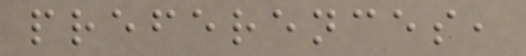preferences,
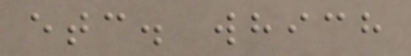etc. which
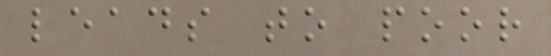leads to poor
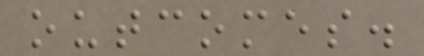outcomes.
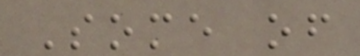Some of
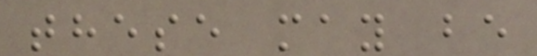these may be
